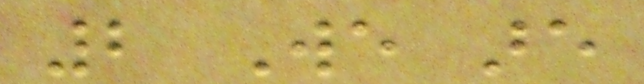2 We are
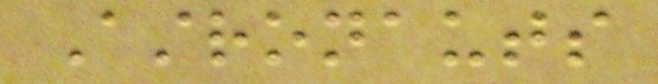Astronauts
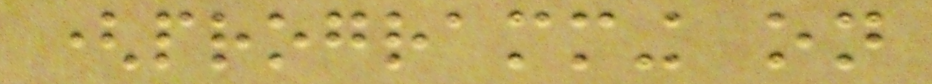(programming on
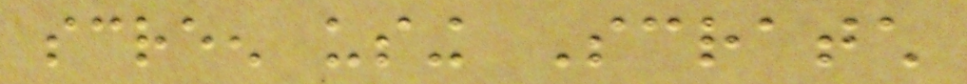screen using Scratch
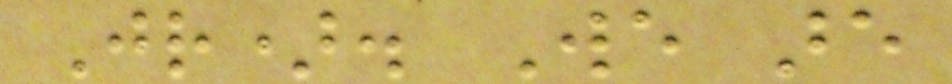Jr). We are
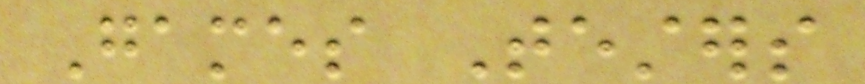Games Testers
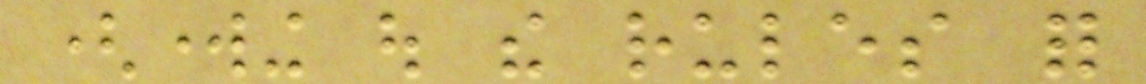(working out the rules for
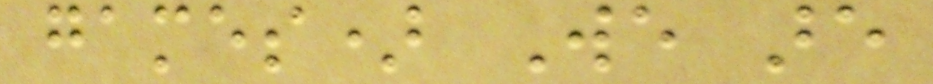games) We are
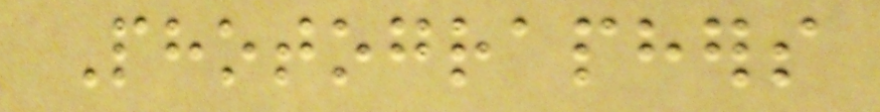Photographers
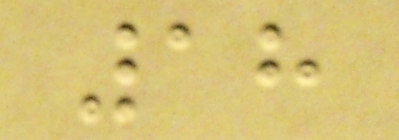18
